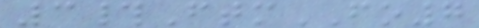3#FtmFO7
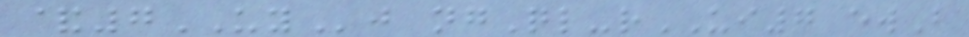&7UYj ngQl-rUI7 ewB
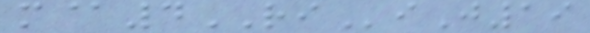m@4RIiJ19
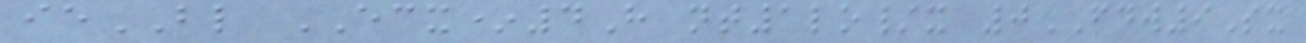ieBL ECX*4H nt1lo/x 0FDW9Sx
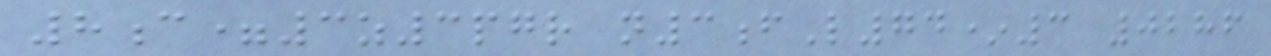8c=3z3pgr n3fL74*3 0286
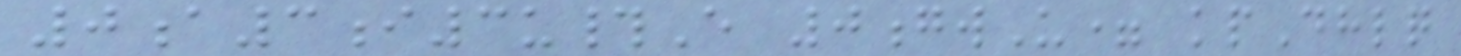0a3i3u#E 0gwU= kpDhlq
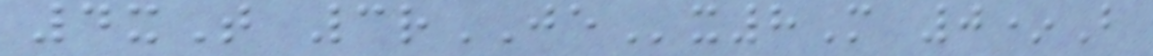4xT 3rJEx8M 0*B
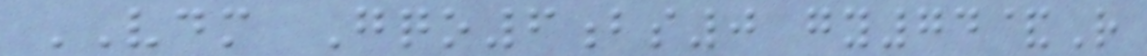VDM Gqo6bs0 gy74&R
